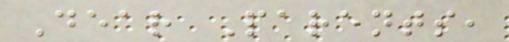Dear Parents,
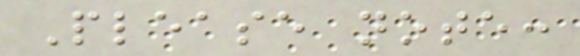Please note:
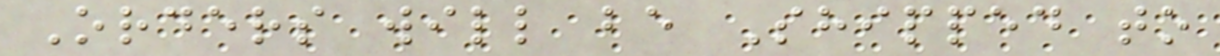Orders will be Shipped to
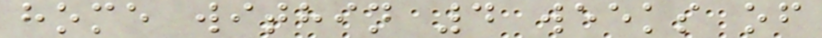home within 4 weeks of
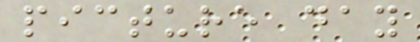picture day
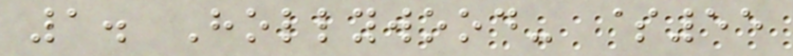1. Hollywood- $55
